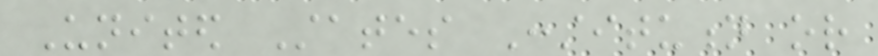United States Constitution or
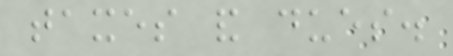taxes and dues.
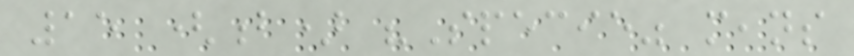15 (b) "Specie" means
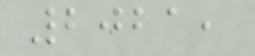2021,
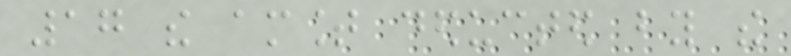17 the amount deducted by the
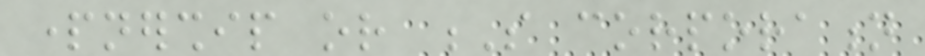partnership or S corporation
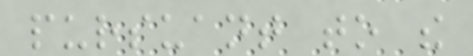pursuant to the
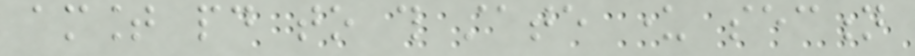amount paid to this state under section
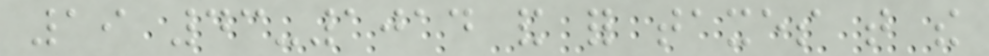19 43-1014 and for taxes that the
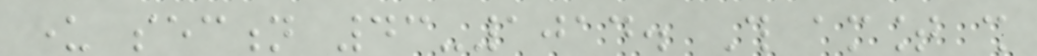under section 43-1014. This amount shall
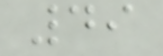49
